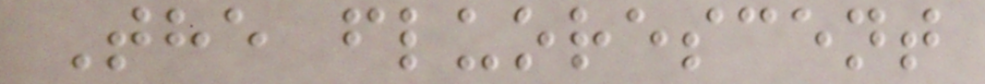The fluorescent
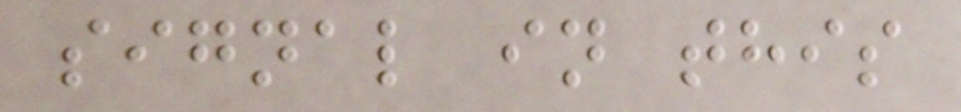signal in this
